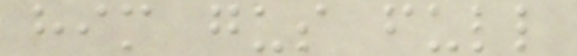him gus full
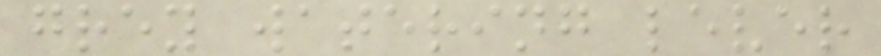grey watering lever
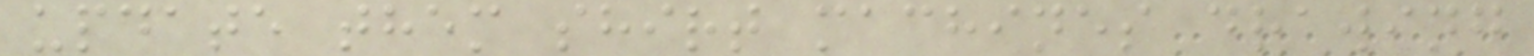update them shirt machines drawing
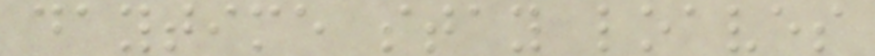daytime stay loaves
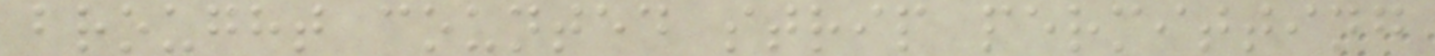brought counted strip permitting
